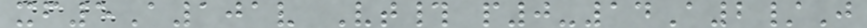xf5A101v Vt# p0-14A2/J
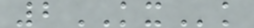2KXk
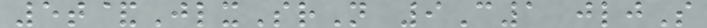5t&JlxSrN 9C1 jljS
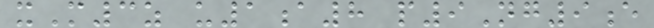xM3z u1a8 p9Ng9e
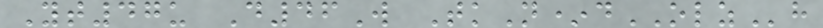Yt47u D46W TkN*dOLZh
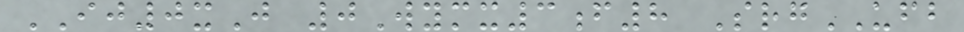IJ0xJ 0Wymx3f8 SrgUFB
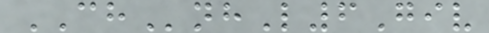CHnhL6Giv
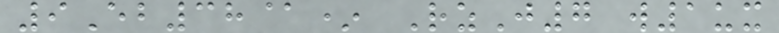9Eb38@* RzJ7 w1ux
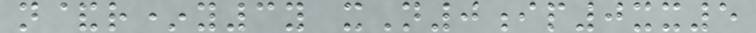n&r*y3y xN0ip0xx5
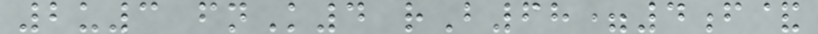2u3 fnK4 rB68=4f&
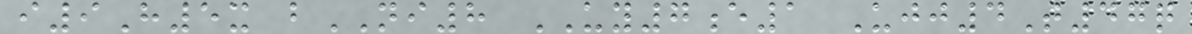i9H5x bNI8 UY7e1 Ujj4T47q
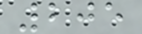205
